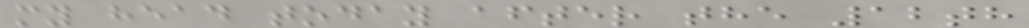my head today after the 12th
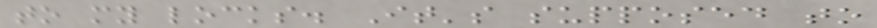to my locks. It's supposed to
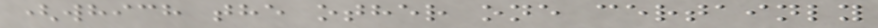(which the other one certainly
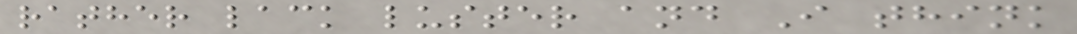rather lack luster and I think
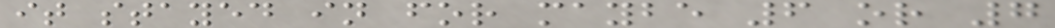it stayed in for maybe 6 or 7
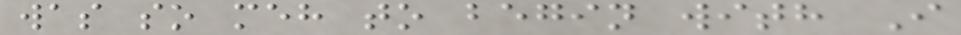was so meh to begin with I
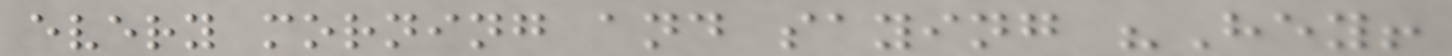every morning and saying "Hey!
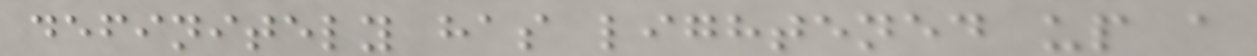definitely has lightened up a
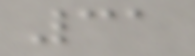31
